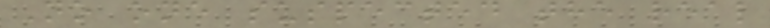No one suspected the real
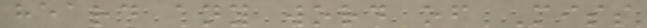heard any word of Miss
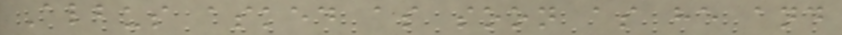Albus asked as soon as he and
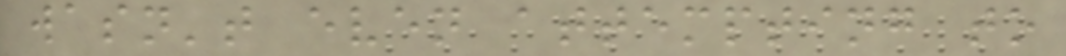wasn't even attempting to
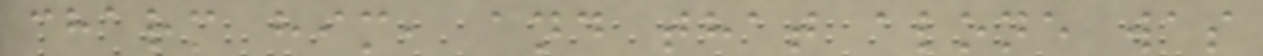charm him, and that alone was
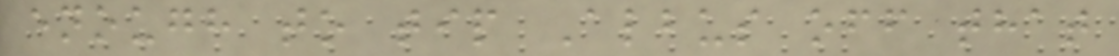enough to tip Albus off that
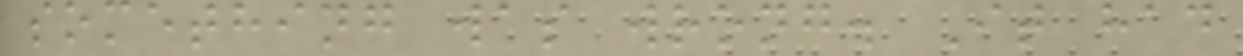something was wrong. It had
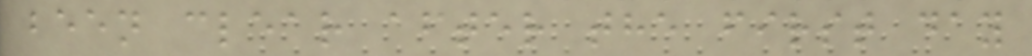been clear after the first day
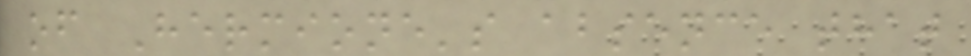of Hermione's absence that
